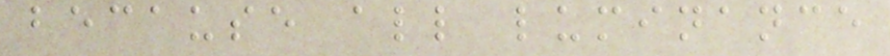because all luminance
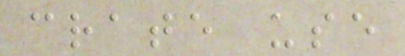crate use
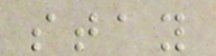stay
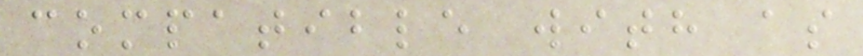compatible with as
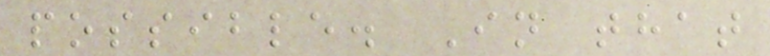possible. In that
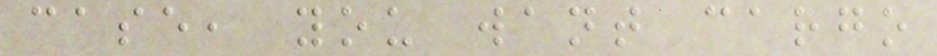case, you want cargo
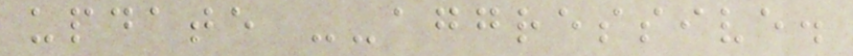update --aggressive.
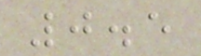0.5
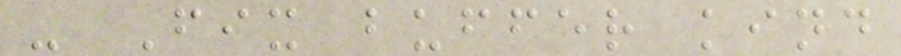- Fix buffer kind
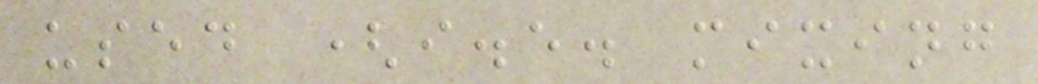used (i.e. mixing
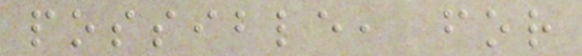possible, for
